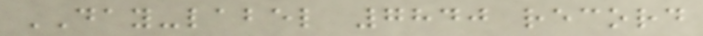DAY-label 7840 record
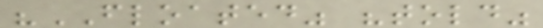"FLOATED" "told"
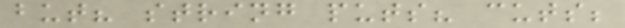but? string puts? cuts;
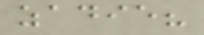zadie?
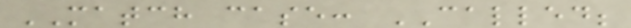MATCH case: CALLED;
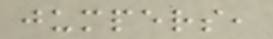jumpers,
